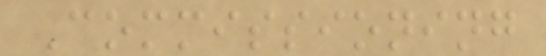Commissioning
